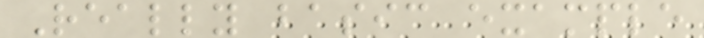Really basic example
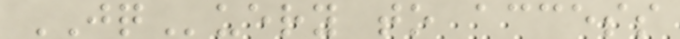JQuery to access
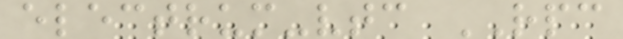electrum-vtc RPC
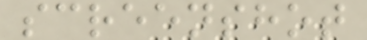screenshot
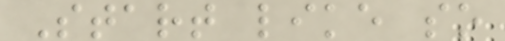Start like so
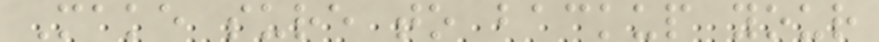Make sure to backup your
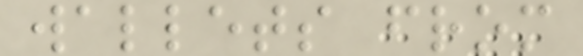wallets from
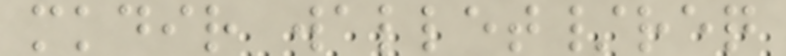mkdir wallet/req
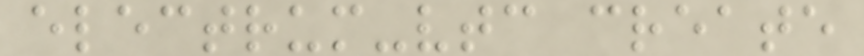electrum-vtc create
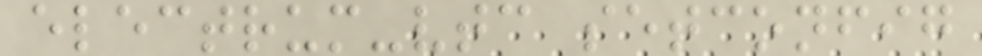electrum-vtc setconfig
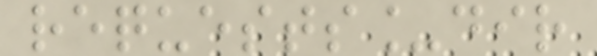requests_dir
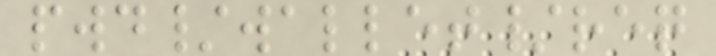pwd/wallet/req
